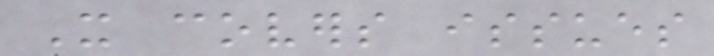It covers issues
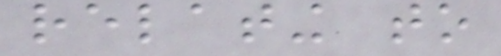relating to
